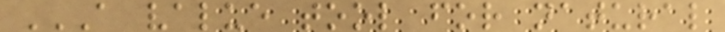A VALUE TOOL FOR NATURAL
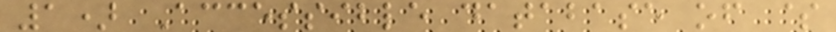1) Accessible database of $
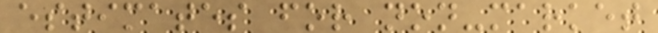estimates for non-market
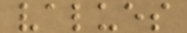values
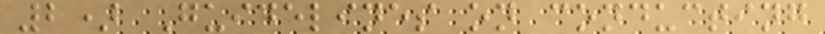2) Guidelines on conducting
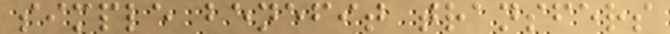simple benefit transfers
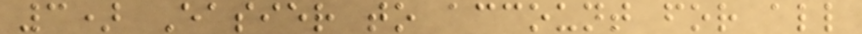3) Easier to account for all
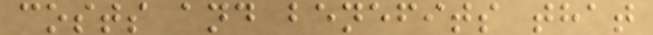costs and benefits that
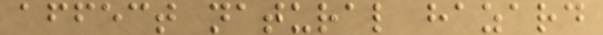affect natural hazard
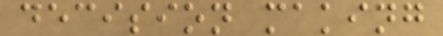decision making
